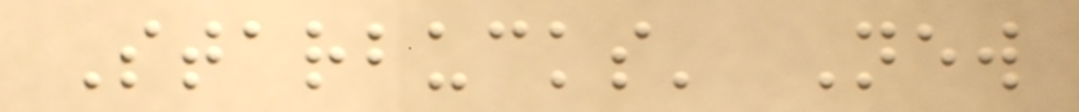Starbucks' New
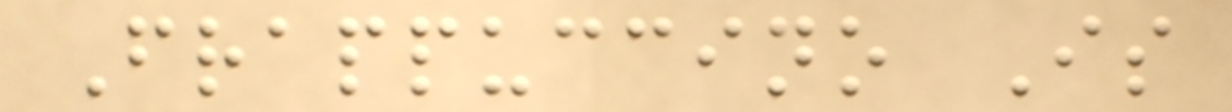Frappuccino Is
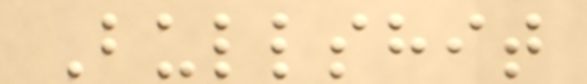Bullshit
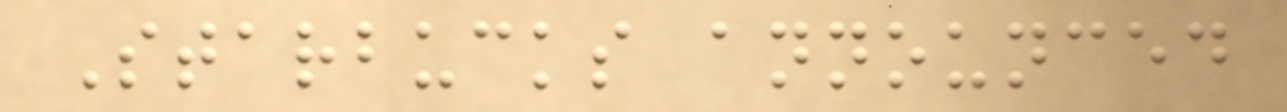Starbucks announced
